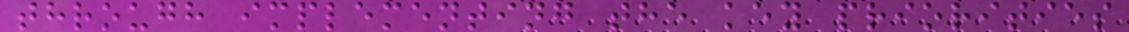through implementing the key priorities
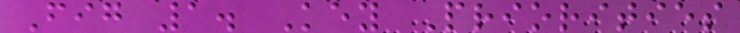Fig 1. Key Priorities
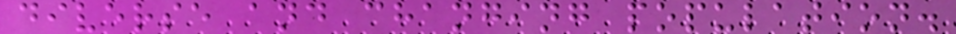diverse and changing population.
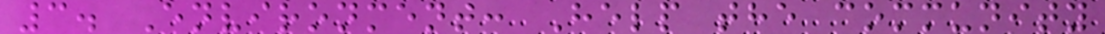3. Environment: Help the community
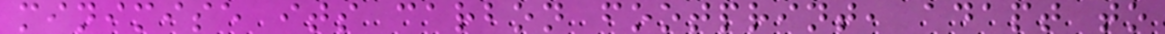minimise its carbon footprint, adapt to
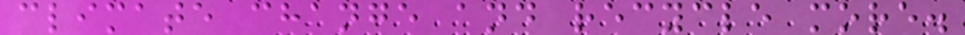climate change and recycle more.
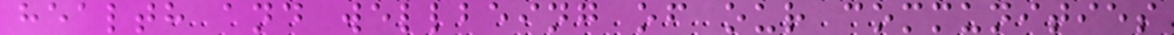health and wellbeing of our communities
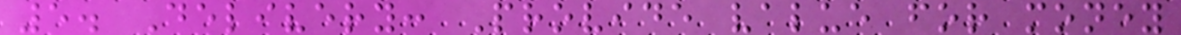5. Delivery: Provide value for money
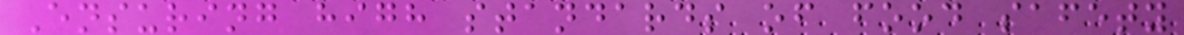Ensuring high standards of food safety
